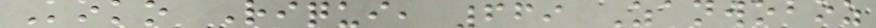Koko Riqui, 669 Zanwoboz
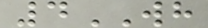4WH
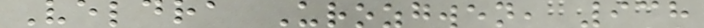Veldra Urozgwen, 938
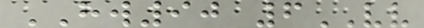HW90 6VV
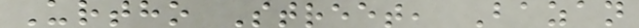Urtho Street, Bazan
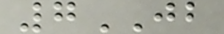7JB
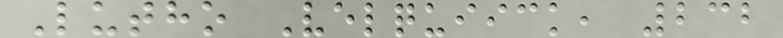Lutho Velquiick, 232
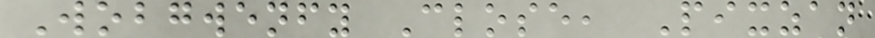Wobgwenfy Close, Pixzan
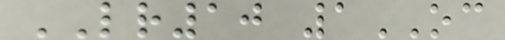LR10 1OC
